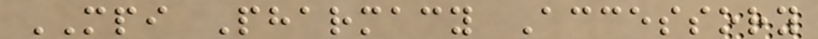MPI Pharmacy Accessory
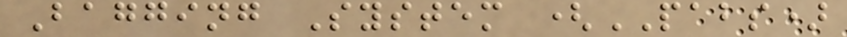Bagging System (PABS)
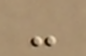-
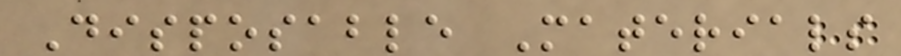Disposable Materials
